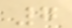7
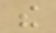the
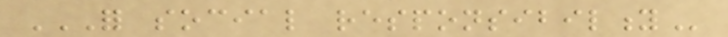FOR SOCIAL RESPONSIBILITY
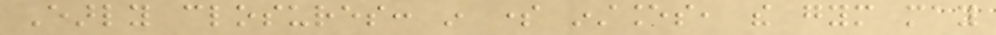Early closures: in some instances, the gym may
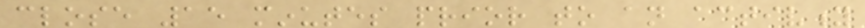close 15 minutes prior to an activity
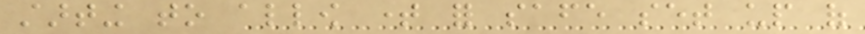starting to allow time for safe set up of
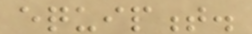equipment.
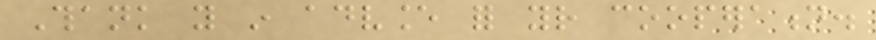Thank you in advance for your cooperation.
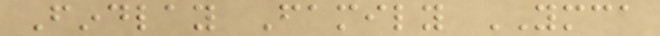Findlay Family YMCA
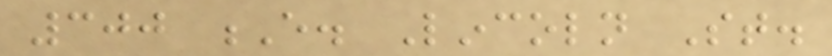300 E. Lincoln St.
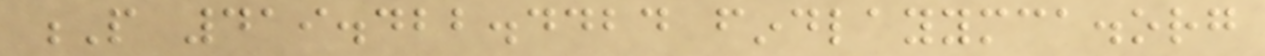P 419.422.4424 findlayymca.org
